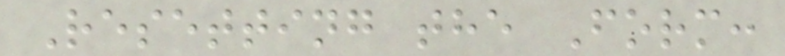Resetting the Form:
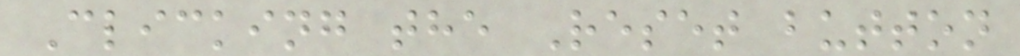Clicking the Reset button
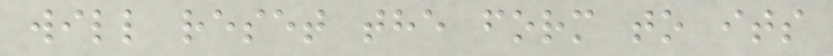will reset the form to its
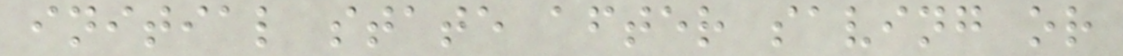initial state after saving or
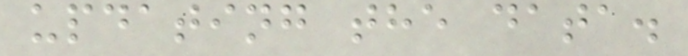updating the data.
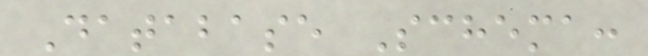Database Schema:
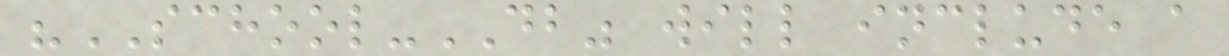"SCHOOL-DB" will include a
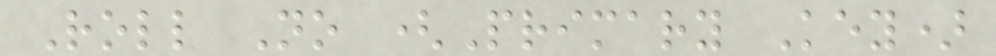Roll No (Primary Key)
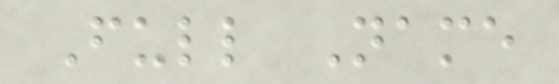Full Name
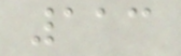113
